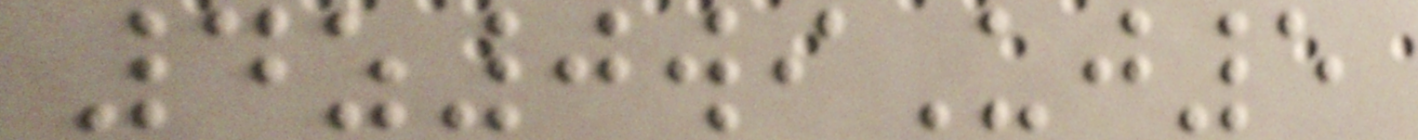4z0wiUj5
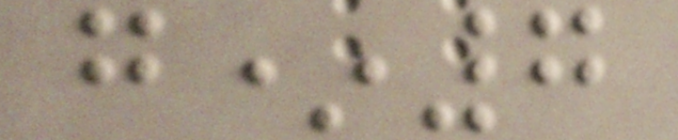g*7
